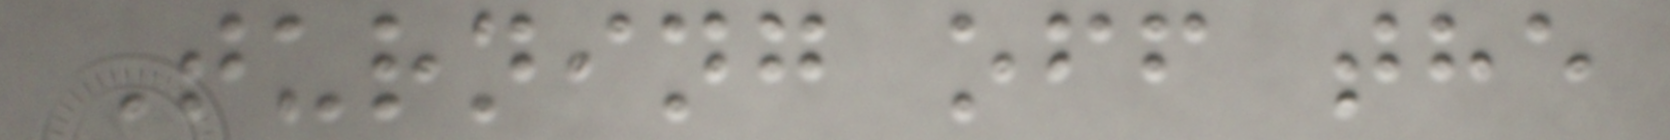Turning off the
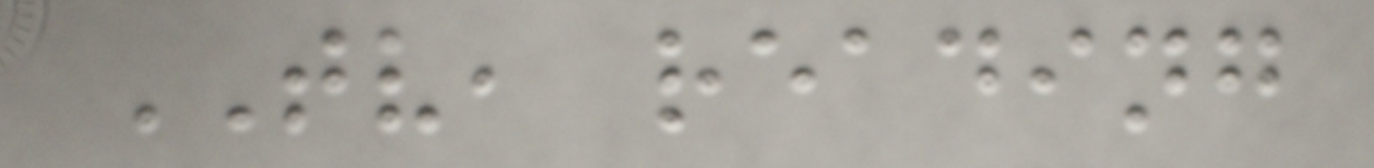TV, reading
